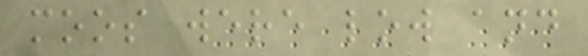moos were low and
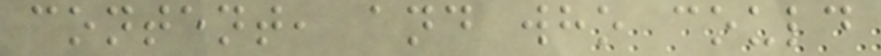content, and who could
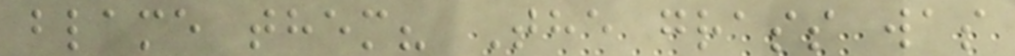blame them? The grass was
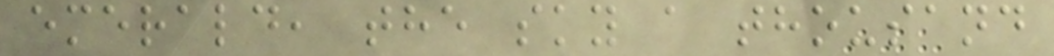emerald, the sky a thousand
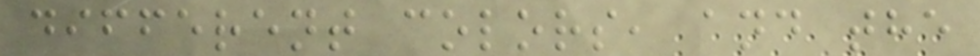different colors, and the
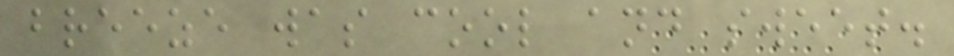breeze was cool and sweet.
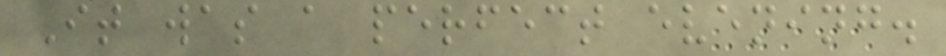It was a perfect evening.
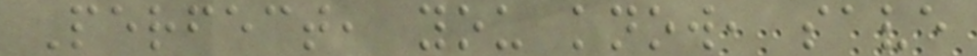Perfect, you know, save
